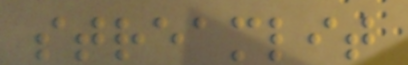streamlit
